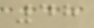48
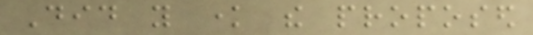Did you know the proposed
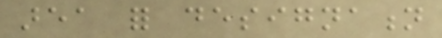area for designation
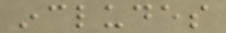includes
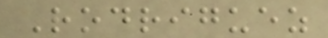Rodriguez
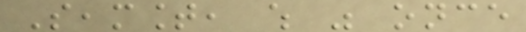Seamount, which was once
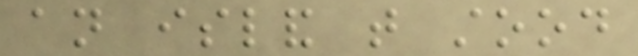an island that stood
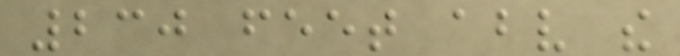230 feet above the
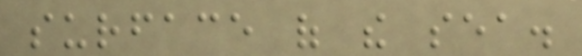surface of the sea.
